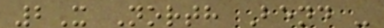2X North Bend -
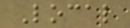Local
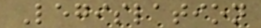Legislation
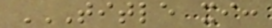TITLE XI:
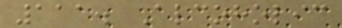111. Alcoholic
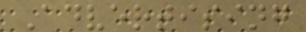Advertising
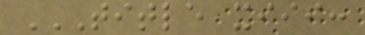TITLE XIII:
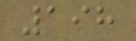198
